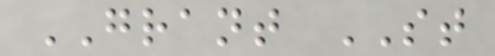GRANT ST
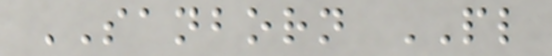SANBORN PL
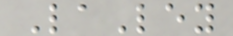LaLey
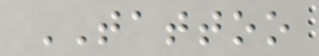TATTOO
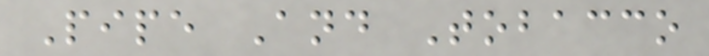Pipe And Tobacco
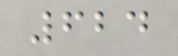624
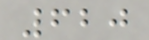620
